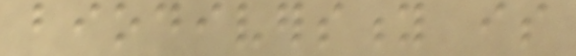biodiversity is
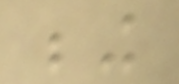being
